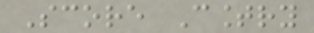Score Country
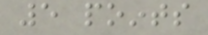5 points
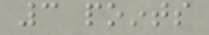3 points
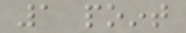1 point
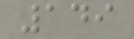149
